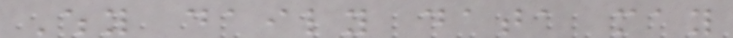Why daily data may
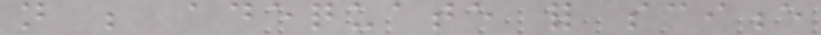not be adequate for science
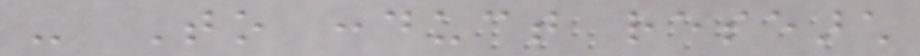- To conduct research
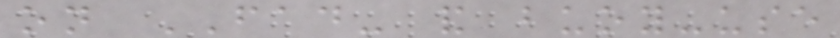on FAD- and buoy-use
